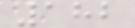182
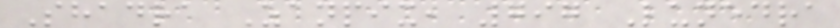Shadra Zanpix, 797 Lunedra
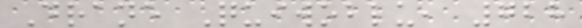Drane Quiwoblu, 728
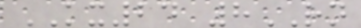KX24 8RN
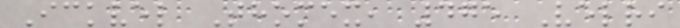Ickvel Thomex, 475 Velri
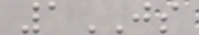1JS
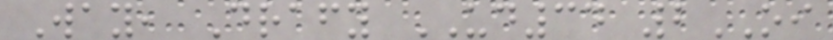Way, Drafy UD34 2OI
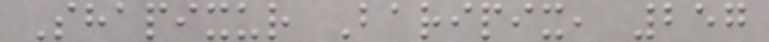Shapixur Baripix, 257
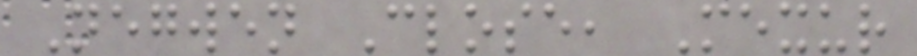Negwen Close, Mexur
